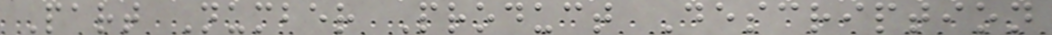Part Number Product Description
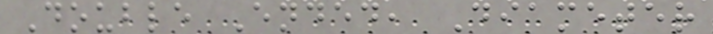Double Ended, Diameter
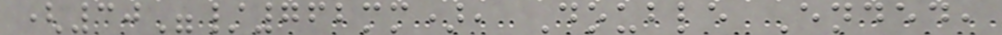(30"/762mm), Double Ended,
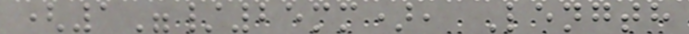(1"/25mm), Length
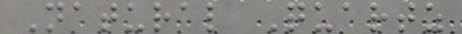Natural Quartz
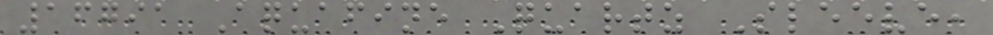16791 Aquafine Quartz Sleeve,
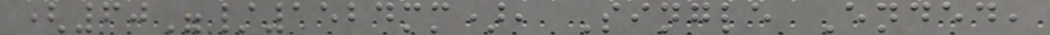(60"/1524mm), Single Ended,
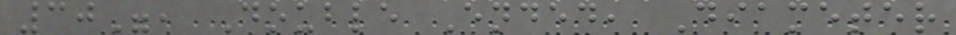30", Double Ended, Diameter
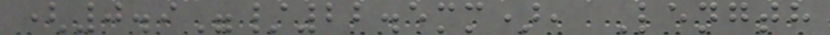(0.9"/22.5mm), Length
